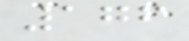176
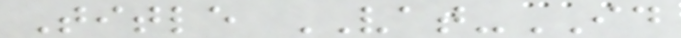Title VAT-ID
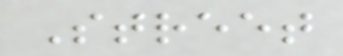Street
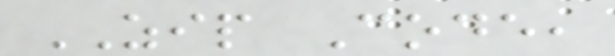ZIP Code,
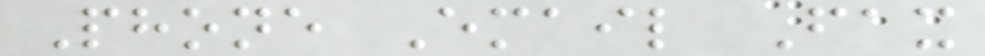Phone Email Fax
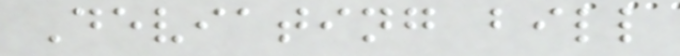Deviating bill
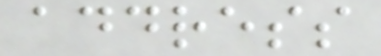address
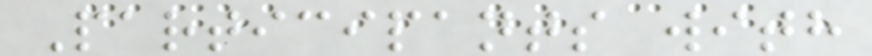Participants with
